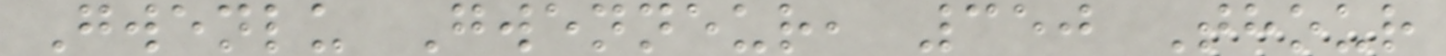Gwenlu Gwenneur, 350 Thour
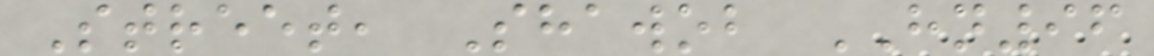Street, Shawob HN96
